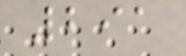291
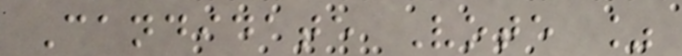Candidate Vote %
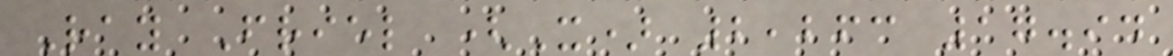Ray Friel (X) 2,263 17.94
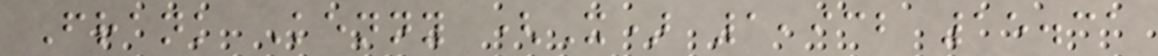Frank Kenny (X) 1,932 15.31
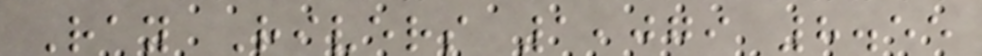Ray Rivers 1,079 8.55
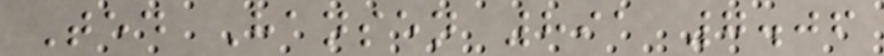Ted Hansen 891 7.06
